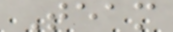Team
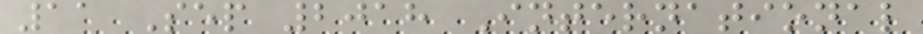11 Sep 2018 International
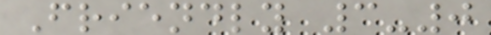Friendly 3-0
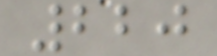220
